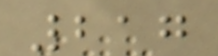217
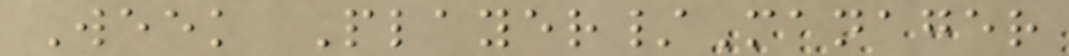Week Player/Manager
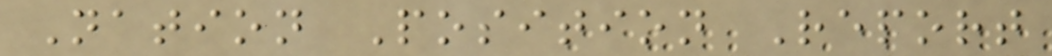Nation Position Report
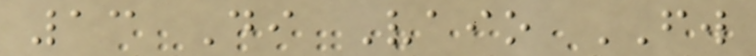13 Di Vaio FW
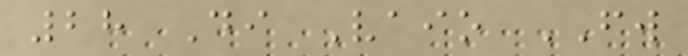28 Di Vaio FW
